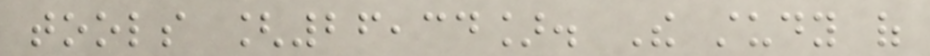tools [26,34]. The study of
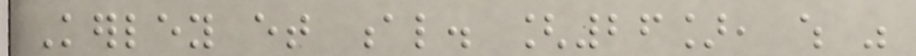Kerley et al. [26], which was
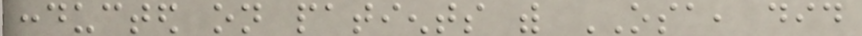conducted on patients with OSA, did
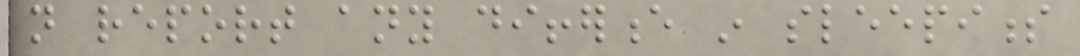not report any difference in sleepiness
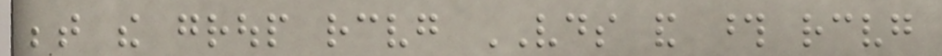between the group receiving VDS and those receiving
